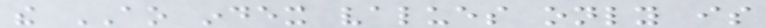the AO index values only is
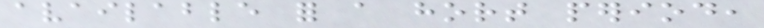available for a hort period,
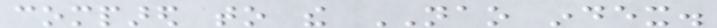compared to the NAO index.
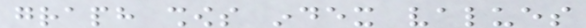graph shows index values
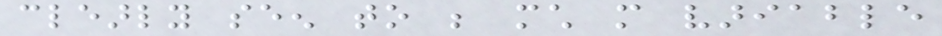clearly seen to be much more variable
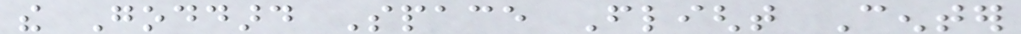the Goddard Space Flight Center
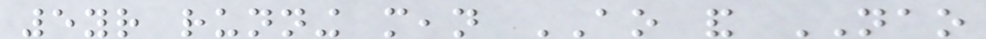5yr running mean AO and NAO
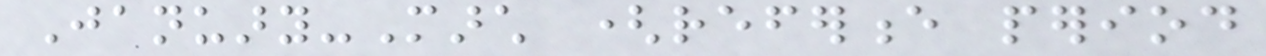January-March (reference period
